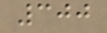300
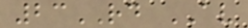23RD AV
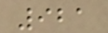921
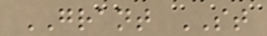GRANT ST
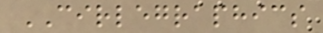CIRLEGRAPHICS
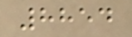8854
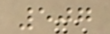507
